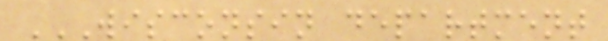WISCONSIN DEPARTMENT
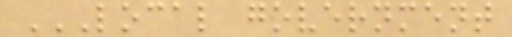LOCAL GOVERNMENT
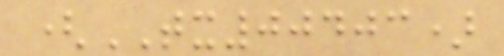(TX00403)
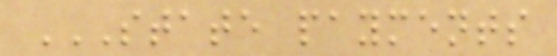STATE PAYMENTS
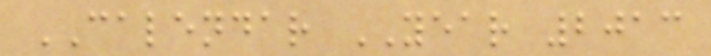CALENDAR YEAR 2013
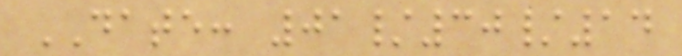DATE: 01/30/14
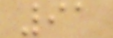91
